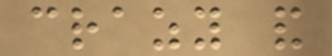crazy and
